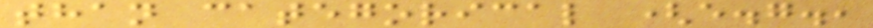than categorical (e.g.,
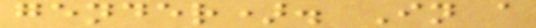gender). In a
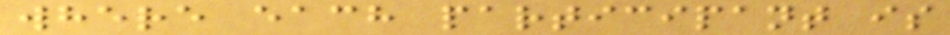where each participant is
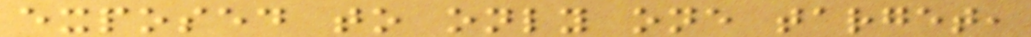exposed to only one target,
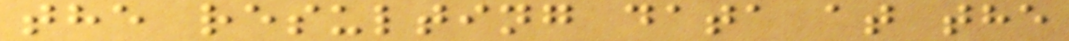the resulting data at the
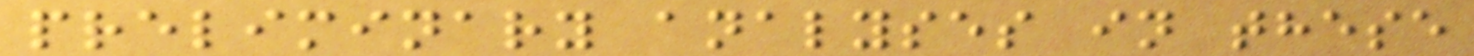preliminary analyses in these
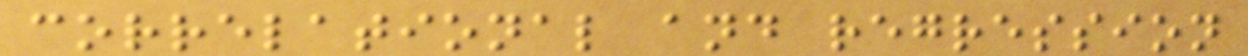correlational and regression
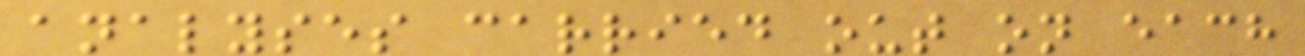analyses carried out on each
